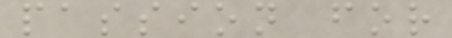passion for
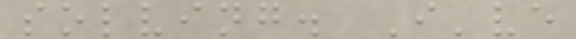solving. I've
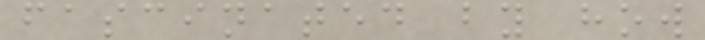fascinated by how
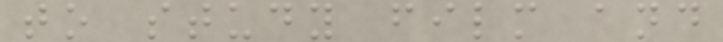to study film and
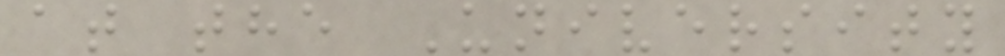at the University
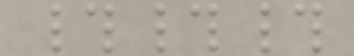###
